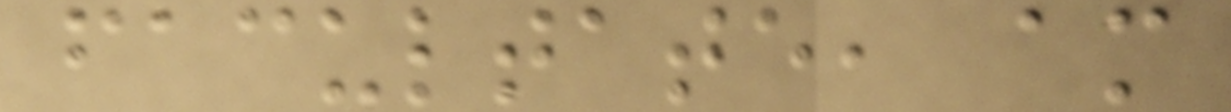facultate, am
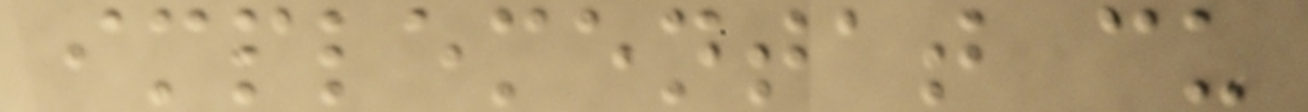implementat cu
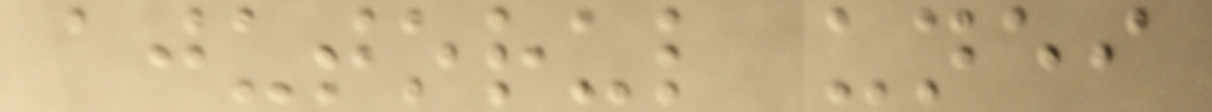ajutorul unei
